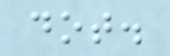dot.
